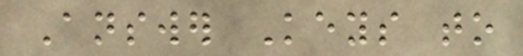Answer Keys to
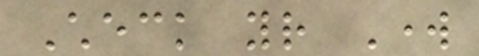Check your Work
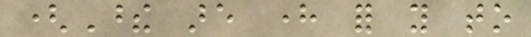(These are here for you to
